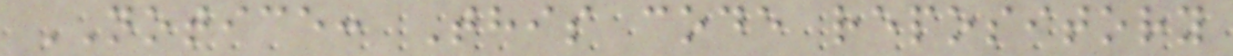NOTICE: This code repository
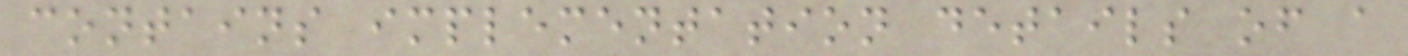contains implementation details of a
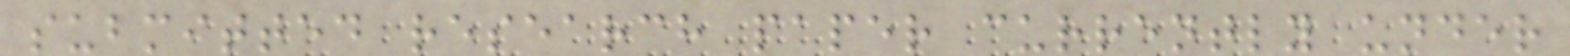submitted research paper currently under
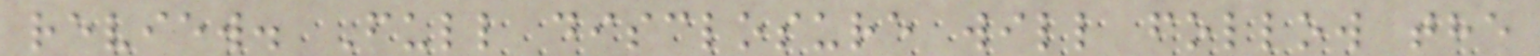review. Full disclosure will follow the
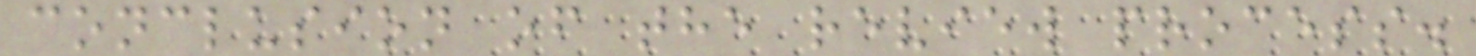conclusion of the review process.
